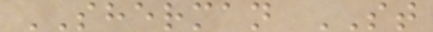SHERMAN ST
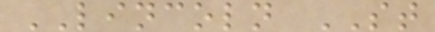LINCOLN ST
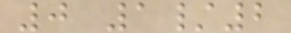0 1/2
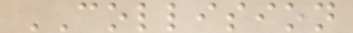COLLISION
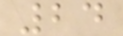24
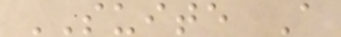SUITE A
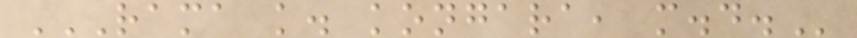RAMA K. KONGARA, M.D.
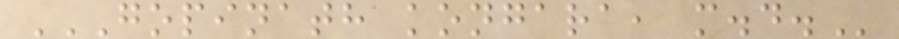GOPINATH KONGARA, M.D.
